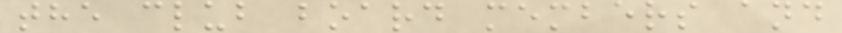the club board members and
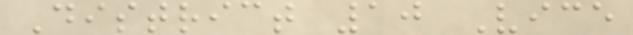District 10 Vice
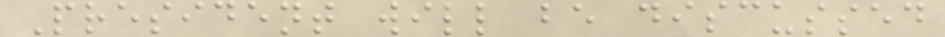President will be discussed
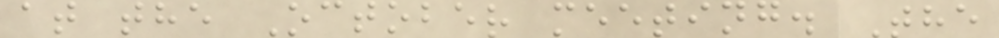at the October meeting. The
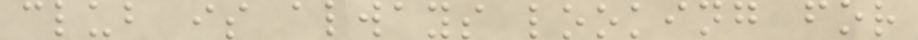club is always looking for
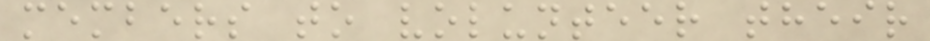members to volunteer their
